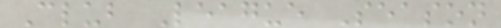Club League Season
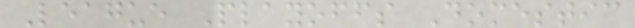League Playoffs Domestic
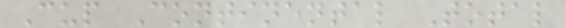Cup Continental Total
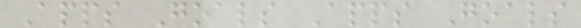Apps Goals Apps Goals
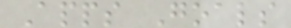Apps Goals
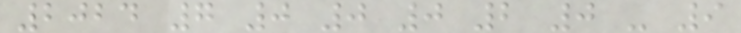2024 7 0 0 0 2 0 - 9
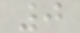0
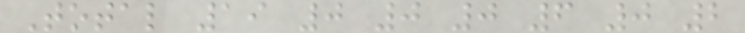Total 19 0 0 0 6 0 2
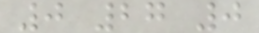0 27 0
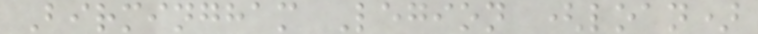Birmingham Legion (loan)
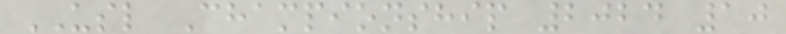USL Championship 2024 10
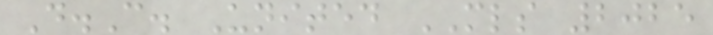D.C. United MLS 2025
